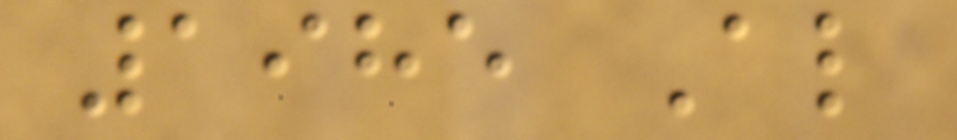1985 Al
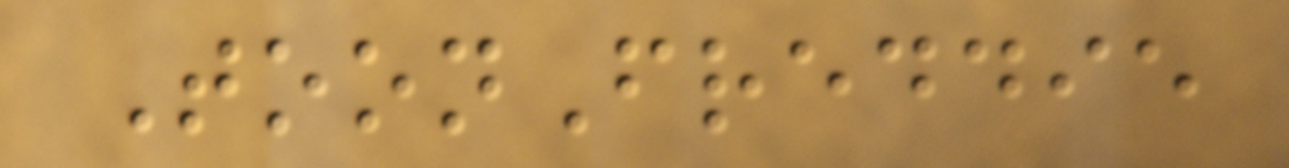ToonFreddie
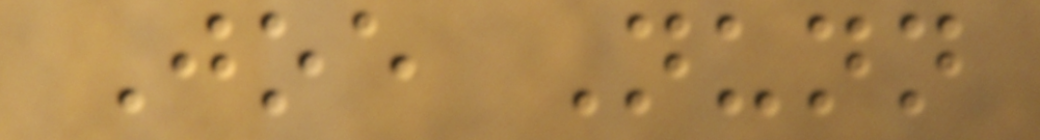Joe Nunn
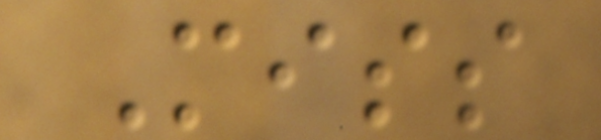Miss
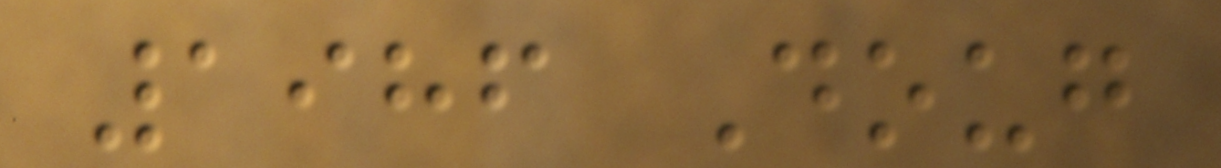1986 Doug
